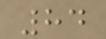84
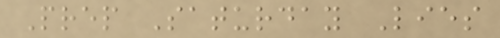Prep Saturday Lies
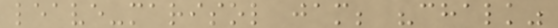leave-marisol jam; "chalk"
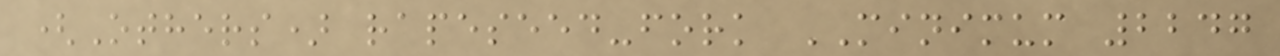(Others) rapeseed-fork MINIMUM 2247
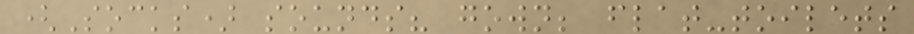(Socks) sounds? gown; flat-toilets
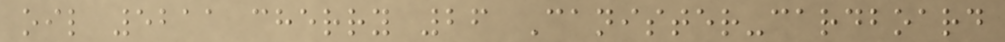oil 5211 cherry 26 Canister-cardboard
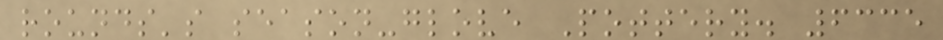rounds's season-glove Pottery. 6335
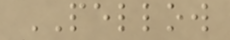PELLOW
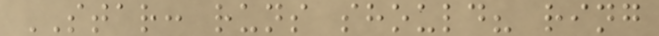STAR: runs should? ring
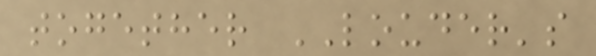together LOUDER's
